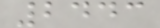2443
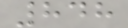848
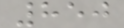850
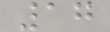17
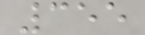355
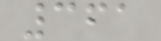361
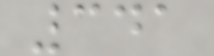341
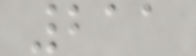211
